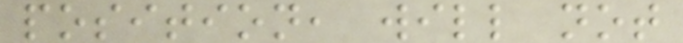position, will not
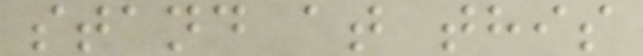stand at this
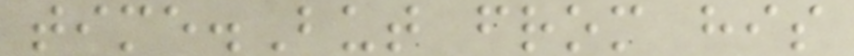time.But from his
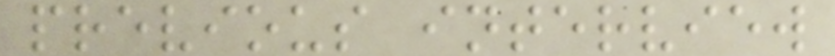previous interview
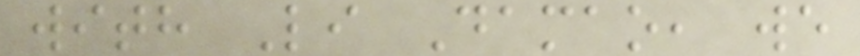with Li Damao, we
